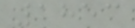1853
